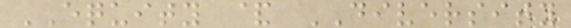EQUITY & DIVERSITY
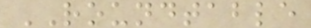ROUNDTABLE
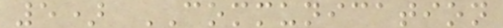5) COMMUNICATION
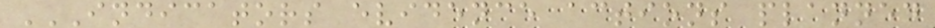INDICATORS EVIDENCE ACTIONS PLANNED
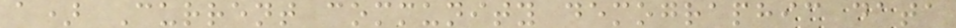a) Current community demographic data
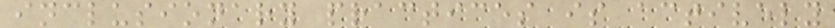inclusionary practices is actively
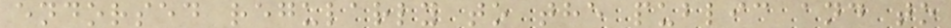endorsed regularly to the public and to
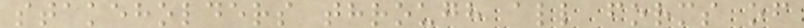stakeholders through all forms of
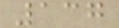137
